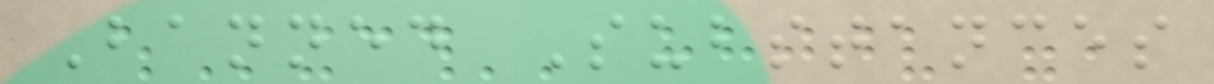Banned Substances
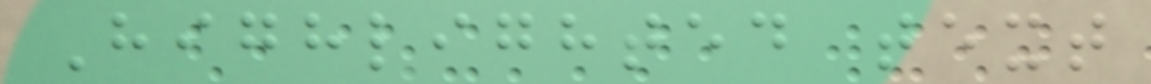Highlighted text
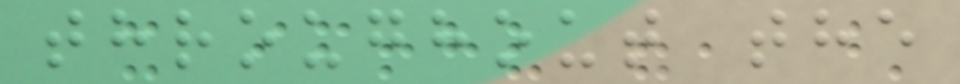throughout the
